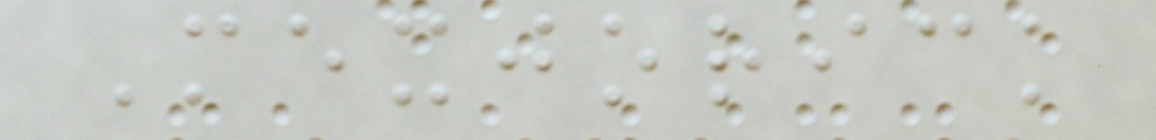Mexjorick
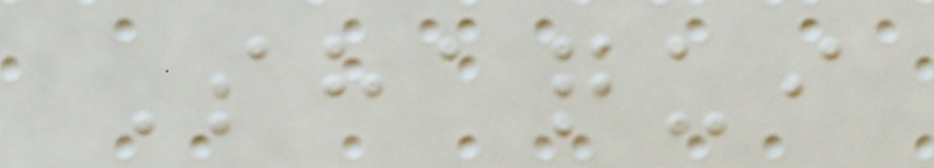Shaqui
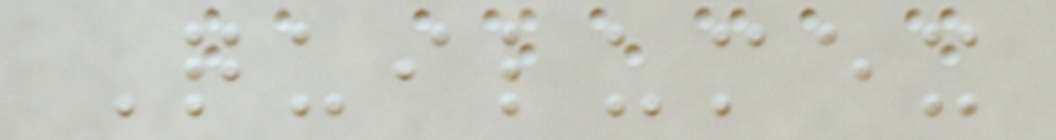Quilumex
